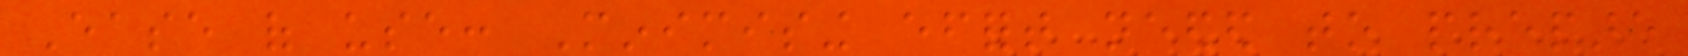Ease of use: Minimising effort needed to prepare
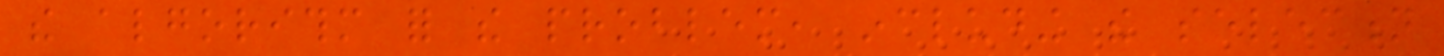the algorithm for the problem, including the selection
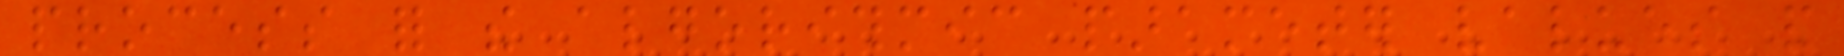process for the algorithmic parameter values and
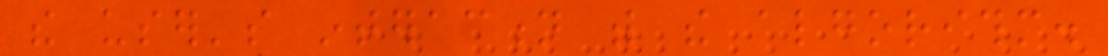the user's interaction with the algorithm.
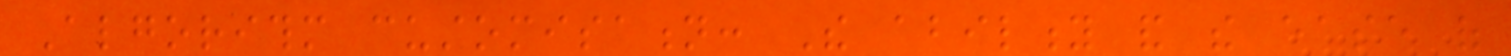Algorithm customisation: The ability and the ease of
